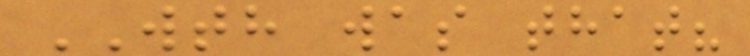WTH was that?
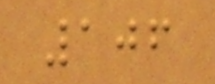106
